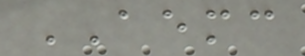AEMC
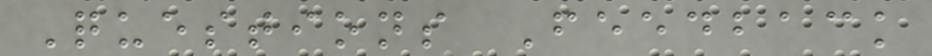Questions Feedback
